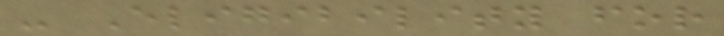- Eligibility for
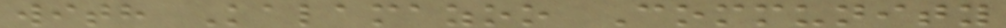with Kalamazoo Community
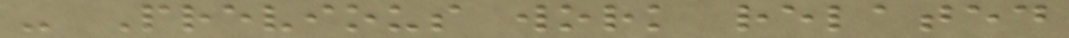- Previous work related
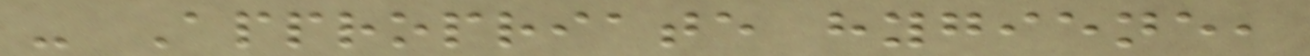- Appropriate hygiene,
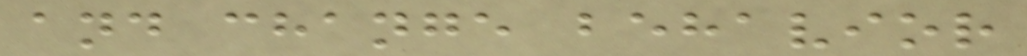and change behavior
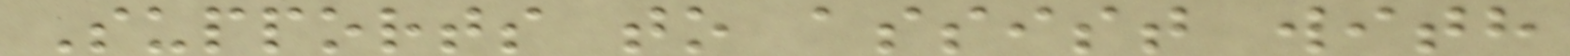Supports to assist with
